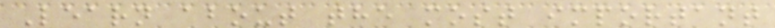Learn about the most important
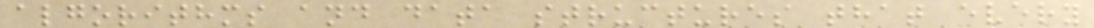algorithms and data structures that every
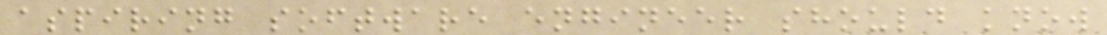aspiring software engineer should know
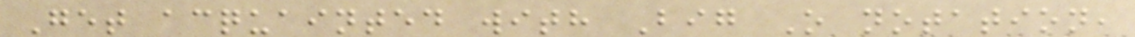Get acquainted with Big O notation,
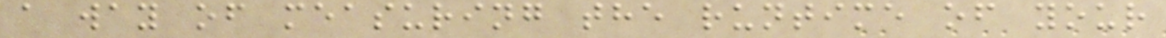a way of measuring the runtime of your
